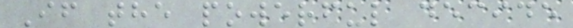If the powerful decide
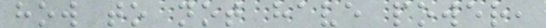how to not have power,
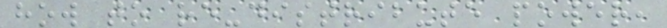how to re-distribute power,
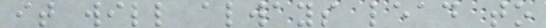it will always lead to
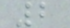2
